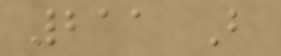211 B
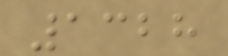1328
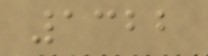1322
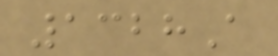1328A
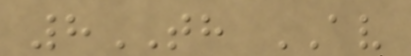8TH AV
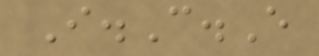I.C.E
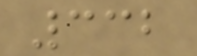332
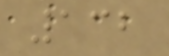132
